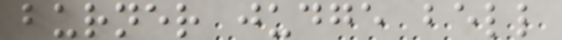burner judge bell
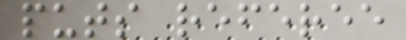puts referee
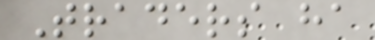Traders ha
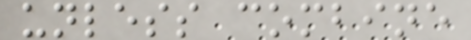unless combine
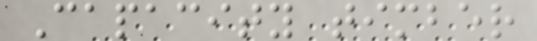Capacity timber
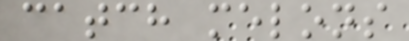catch melons
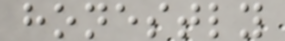honestly
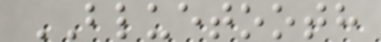BLUETOOTH
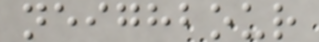neighbour
